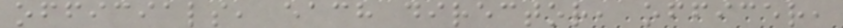officials, each director, officer,
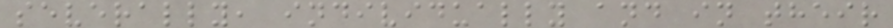severally, individually and in their
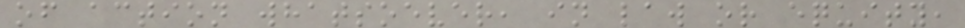of action whatsoever, in law or equity,
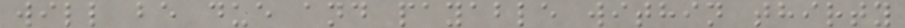will be due and payable within thirty
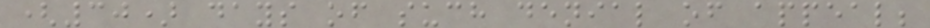(30) days of such denial of appeal;
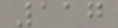117
